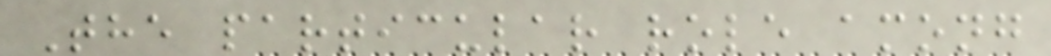The particular role among
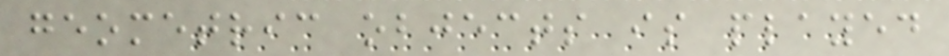geometric objects is played
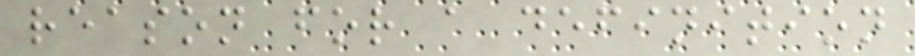reason for a definition
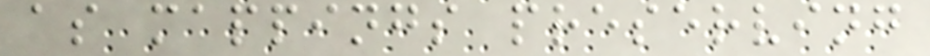as mappings preserving
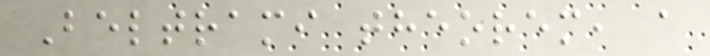Beltrami theorem, a
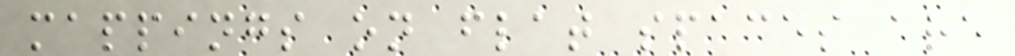mappings on flat spaces are
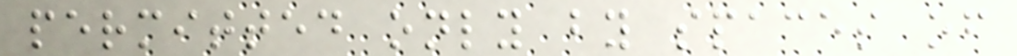permitted only by spaces of
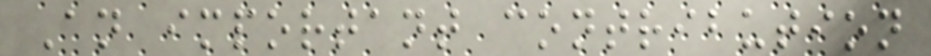An important contribution
